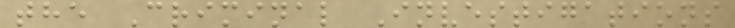the Criminal Investigations
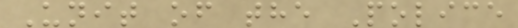Unit of the Police
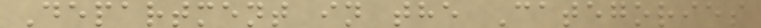Department in the Categories
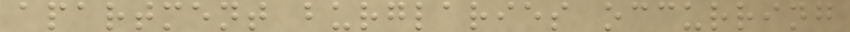apartment burglaries occurring
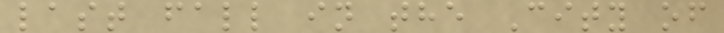last fall in the City of
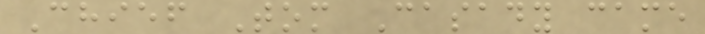Chief Tom Casady came
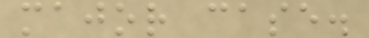major case.
